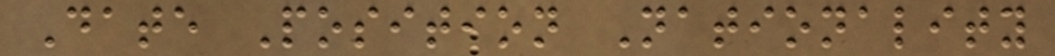Date Position Nationality
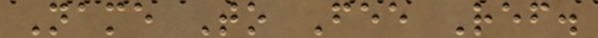Name To Fee Ref.
